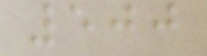500
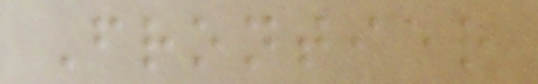Frontier
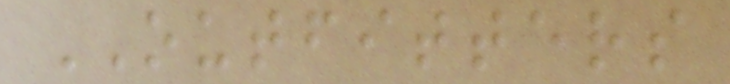OUTFITTERS
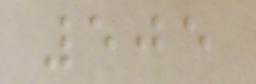505
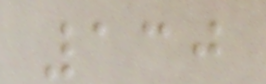130
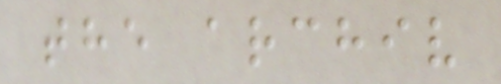the archiv
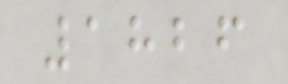1826
